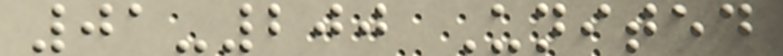01-200 United
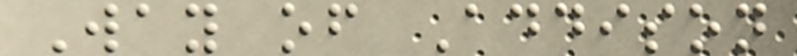Way of Addison
